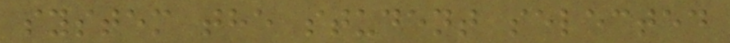system the student selected
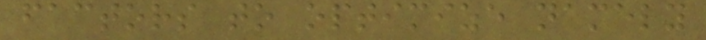factors to optimize namely
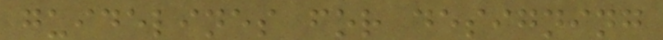guidelines for designing
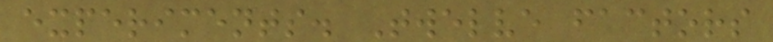experiments. Twelve factors
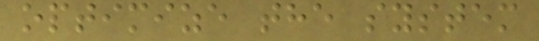optimize the system
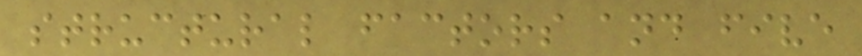structural factors and five
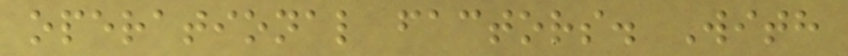operational factors. With
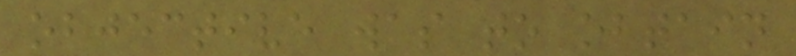objective was to obtain
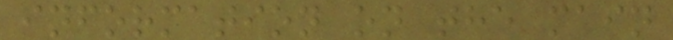information on the main
